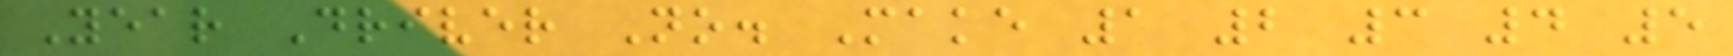Year Driver No. Make 1 2 3 4 5
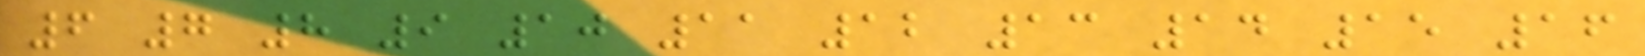6 7 8 9 10 11 12 13 14 15 16
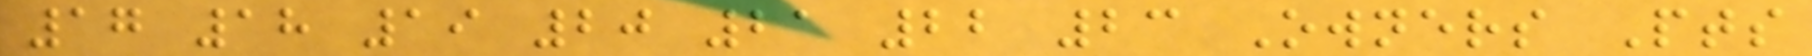17 18 19 20 21 22 23 Owners Pts
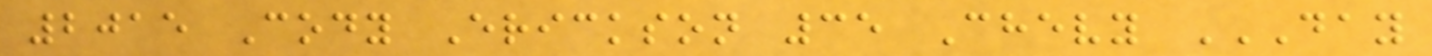2015 Cody Erickson 35 Chevy DAY
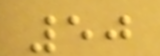50
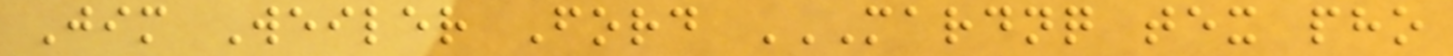Jim Weiler Ford MARDNQ TEX PHO
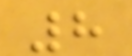8
